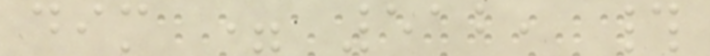dim = 512, #
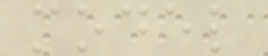model
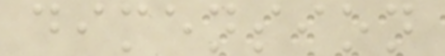dimension
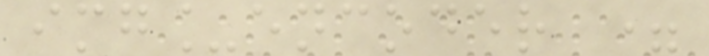img_encoder =
